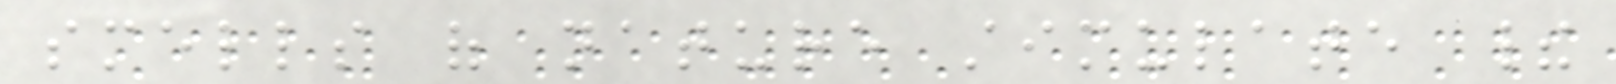smells of nature stimulate their
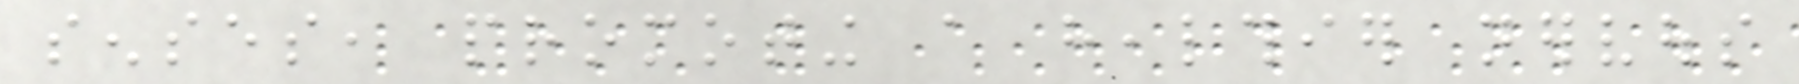senses, promoting a healthier nervous
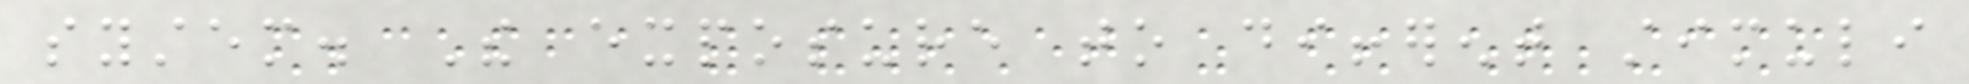system. The exposure to different stimuli
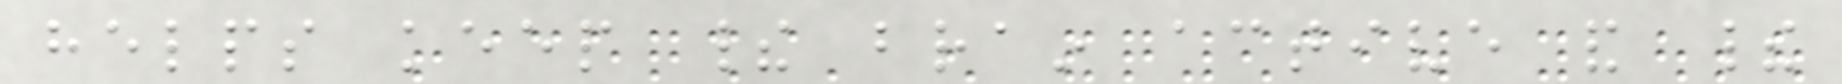helps keep their brain active and their
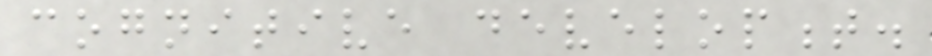cognitive development.
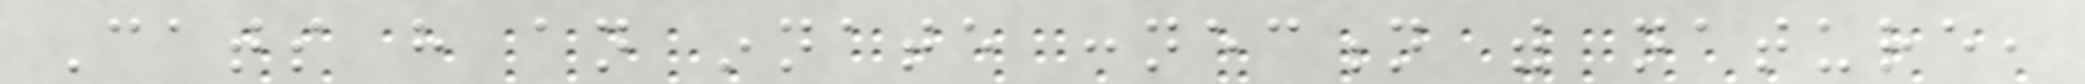Cats have an innate connection with nature,
